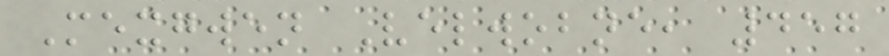Mexgwen Velwobne, 457
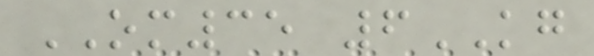OM35 6KG
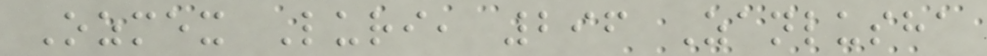Ozmex Luri, 296 Zanlusha
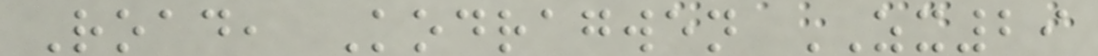Road, Kodragwen ZX29
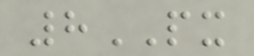8PX
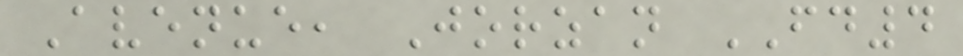Avenue, Jorzan FD4
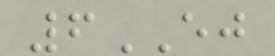6EJ
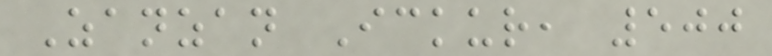Zanzan Ickur, 500
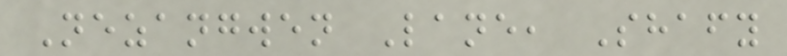Nezangwen Lane, Shafy
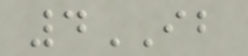4IB
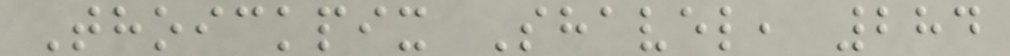Thoickpix Shavel, 284
